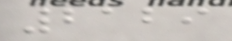2129
